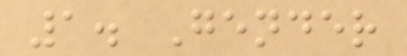1. Gender
